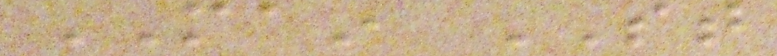MAIN ST
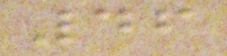46
